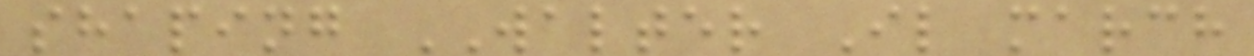shaping WALTER Il march
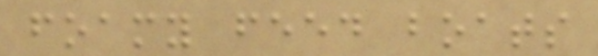foamy feed boats
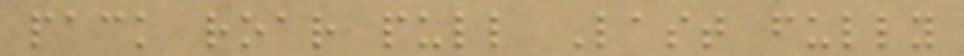pack roar pull Last fully
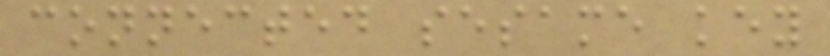connected sesame key
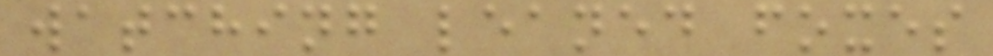watching leaned foxes
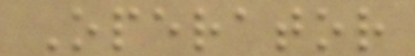Operator
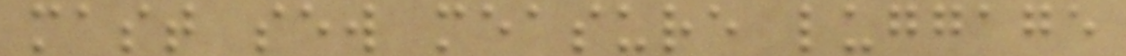mast sew measure luggage
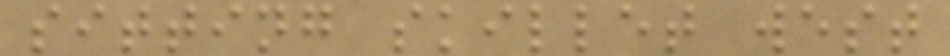sitting skillet west
